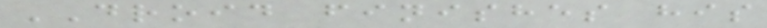DROID finishes his
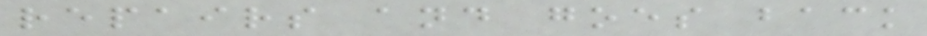repairs and goes back
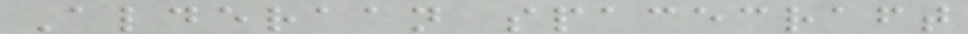Alderaan spacecraft
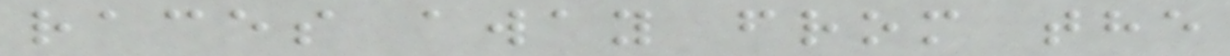races away from the
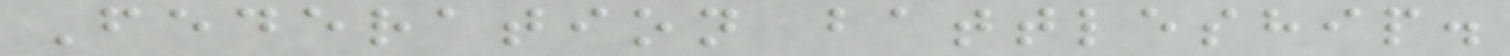Federation battleship.
